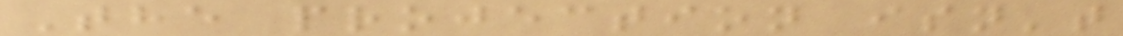The projection isn't
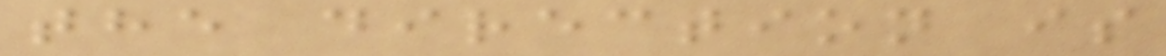the direction is
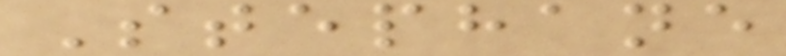Stephane
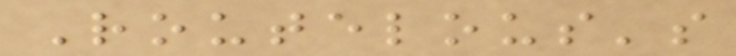Routelous's
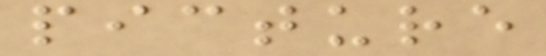picture
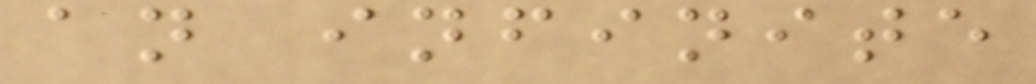an infinite
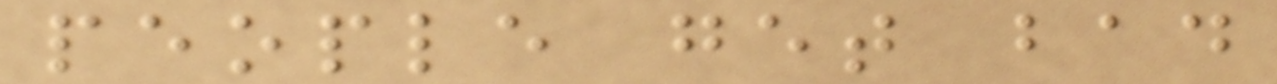people get bad
